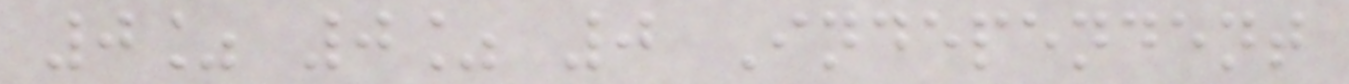0% 0% 0 Independent
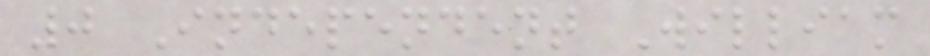0 Independent William
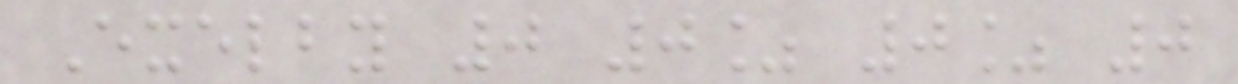Exelby 0 0% 0% 0
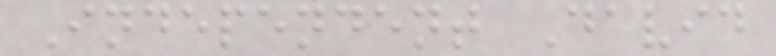Independent David
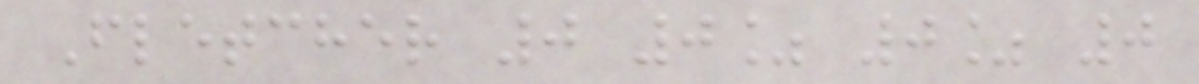Fletcher 0 0% 0% 0
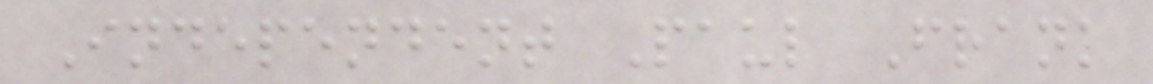Independent Paul Frank
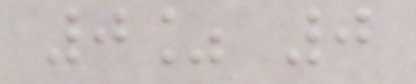0% 0
